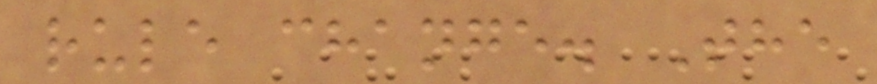rule change. The
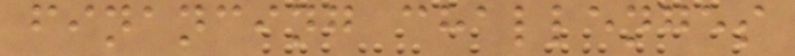financing challenges
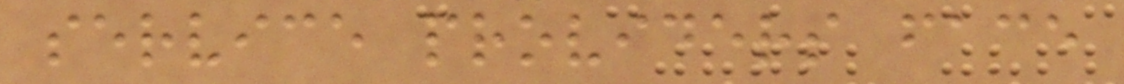service providers face
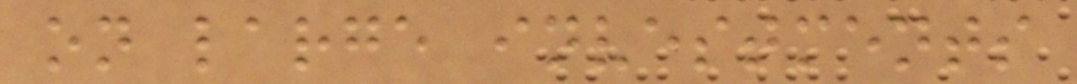on large investments
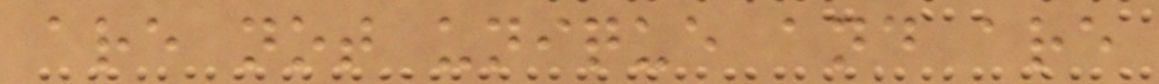are not unique and are
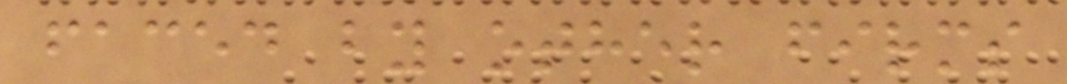faced by other firms
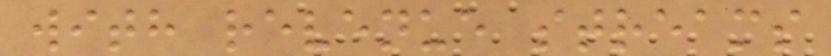with revenue streams
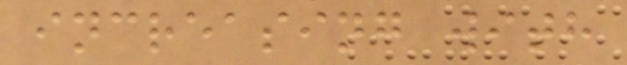increasing with
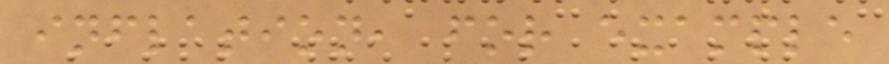inflation, for example
